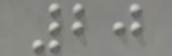20
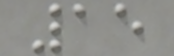15
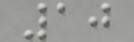10
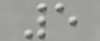5
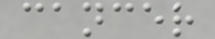cancer
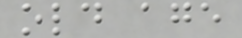old age
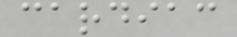cardiac
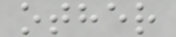other
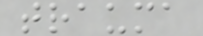trauma
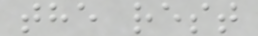the rest
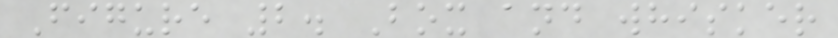Figure 2. Box and whisker
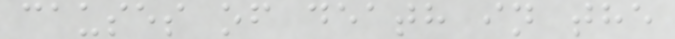causes of death in the
